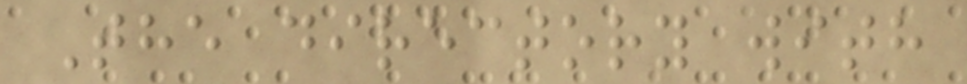The directory with
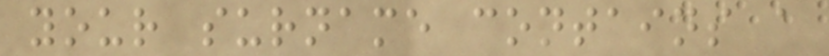your surname contains a
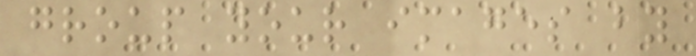group your images by
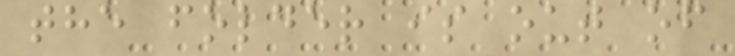the folder is out of
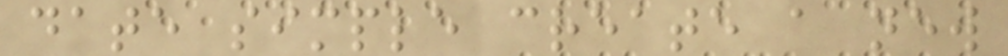date simple create a new
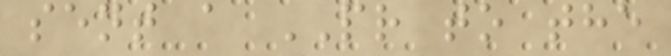sent a PR to the
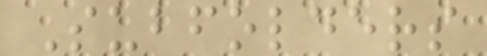Subfolders
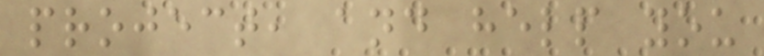project, and help you
